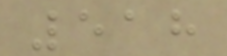518
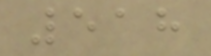518
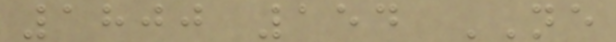1800 154 NE
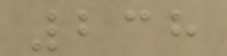238
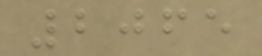2065
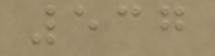537
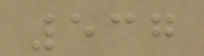537
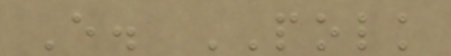E. POLK
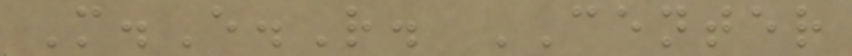M.E.R. CENTER
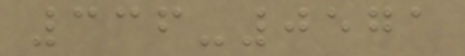336-0571
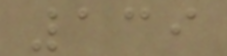139
